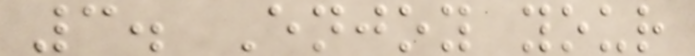3. Enjoy your
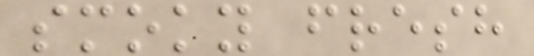smoky fresh
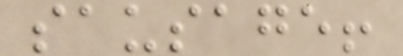sausage!
